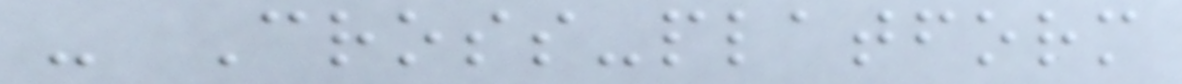- Cross-platform
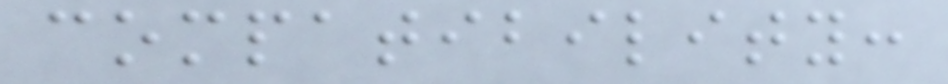compatibility:
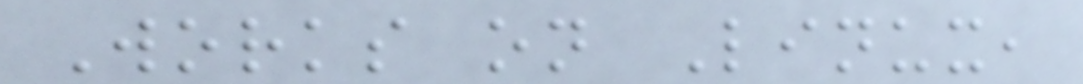Works on Linux,
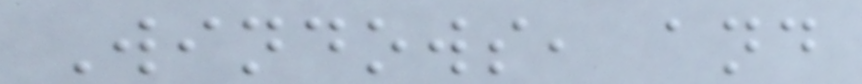Windows, and
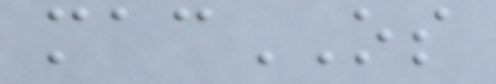macOS
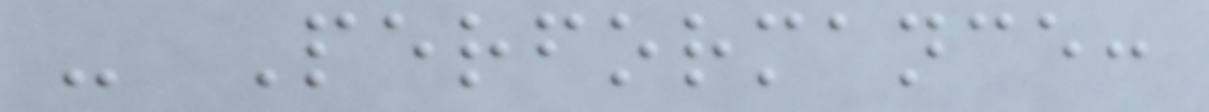- Performance:
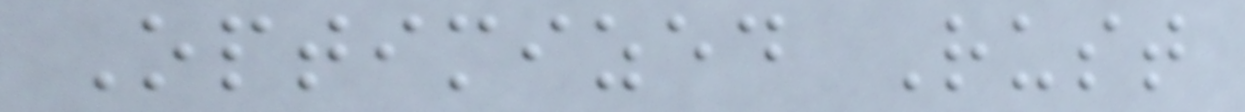Optimized Rust
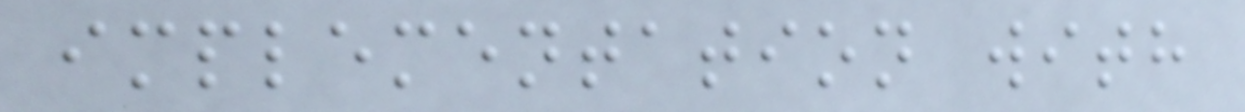implementation with
